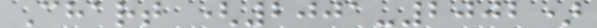Chart (2001-2002)
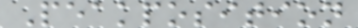Peakposition
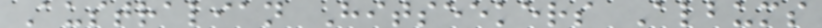Australian Hitseekers Albums
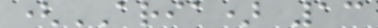(ARIA) 13
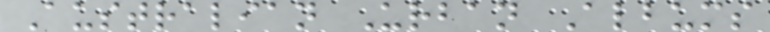Australian Urban Albums
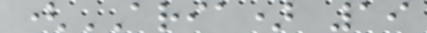(ARIA) 19
